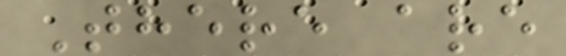There are
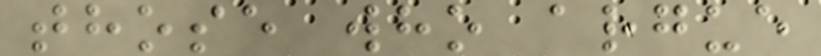those who argue
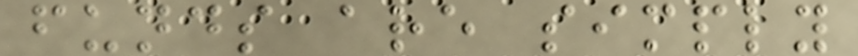funds are simply
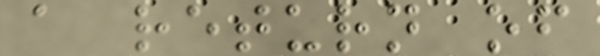a return of
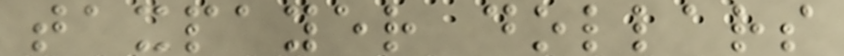taxpayer dollars
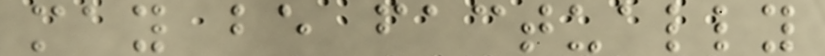may be factually
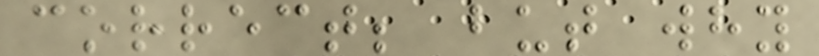correct; but why
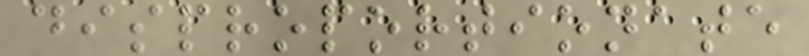disproportionate
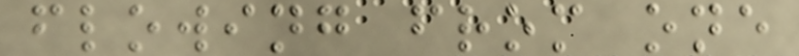flowing from one
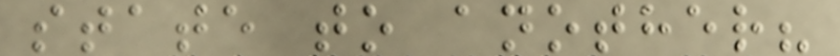state to another?
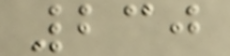230
